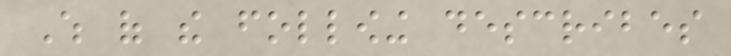Which of the following describes
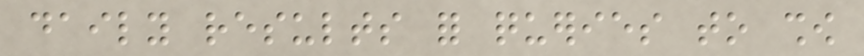daily results for queries to show
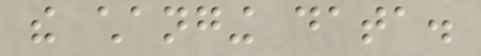the changing data.
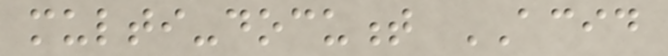multi-document ACID
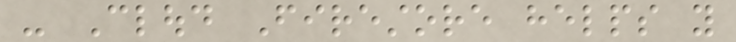- Cloud Firestore helps you
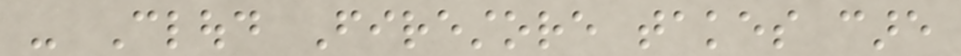- Cloud Firestore takes care
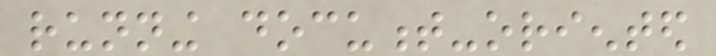running document-oriented
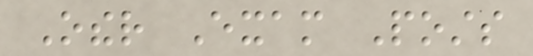Other Exam Posts
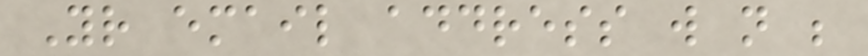Your email address will not be
